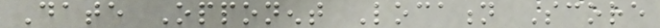Date Opponent Location Score
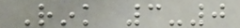Rink 3-0
